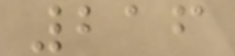216
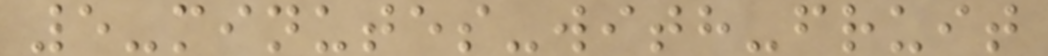5-minutes-with-fruit
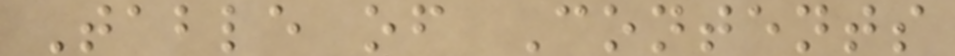Table of Contents
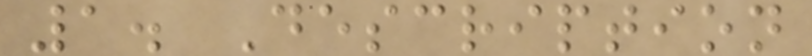1. Description
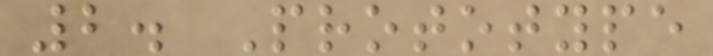2. Prototype
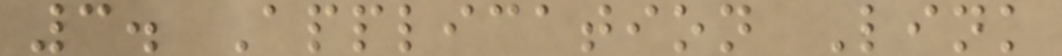3. Application Link
